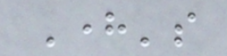Here's
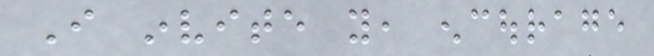I invite you, encourage
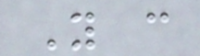You can
